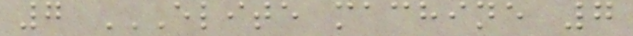7 ELITE MACHINE 7
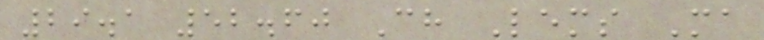29.1 52.60 Ch Lems Ma
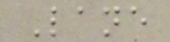Lane
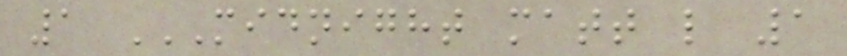1 MIDNIGHT MATT L 1
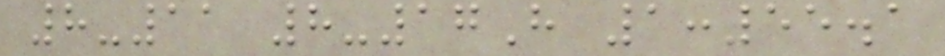8-11 8-17H 1:55.1
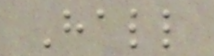Hall
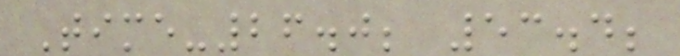Time-26.0; 53.4;
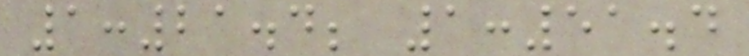1:21.4; 1:51.4
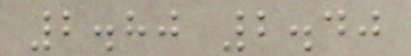2.80 2.40
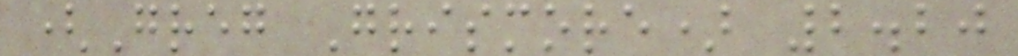(Greg Grismore) 2.20
